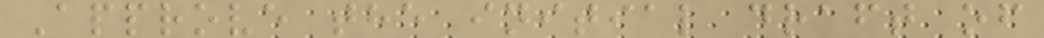Approve the initial draft of
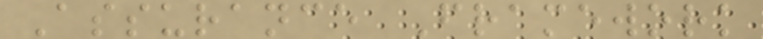Assurance Framework
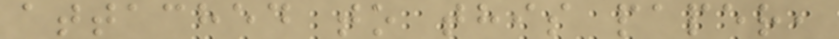attached to this paper,
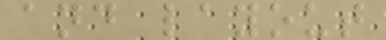and layout
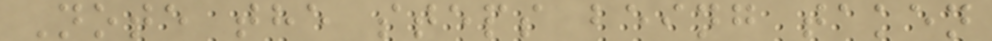Note the steps being taken
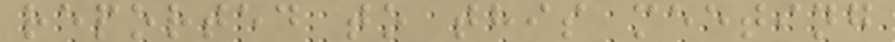reported to this meeting
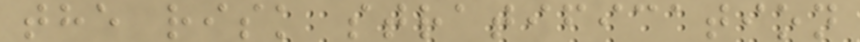the risk stratification
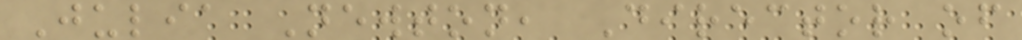Julia Newton, Director of
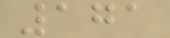171
